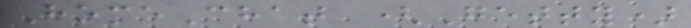HomeChat (Getty)
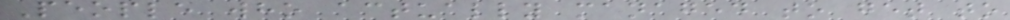People who actually managed to get to
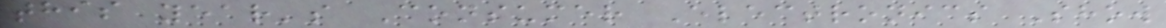this year's Consumer Electronics Show
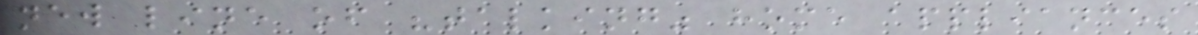new line of "talking" home appliances
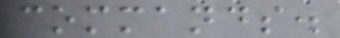commands.
